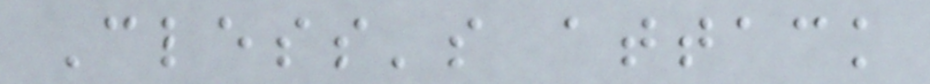Cless's attack
